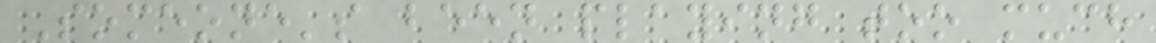Someone's been playing too much
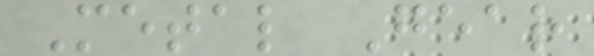Metal Gear
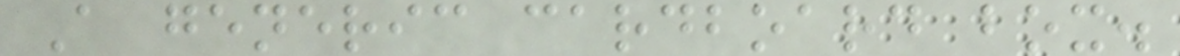A generic cardboard box.
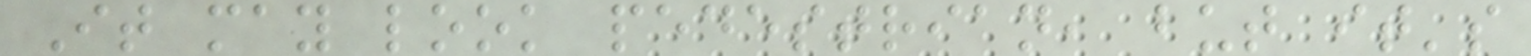It may look pedestrian, but it's
